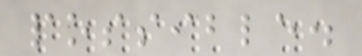possible.
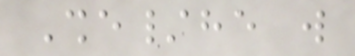She/he will
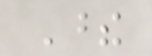These
